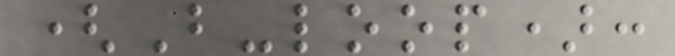(B-loop):
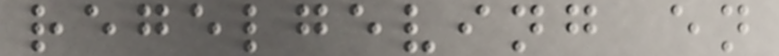regelgeving en
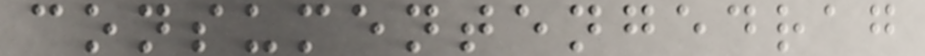consumentengedrag
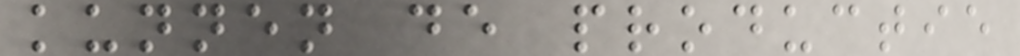kunnen de productie
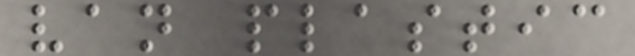van plastic
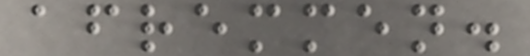afremmen.
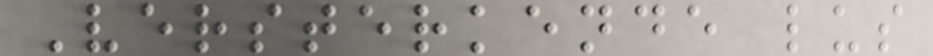Versterkende lus
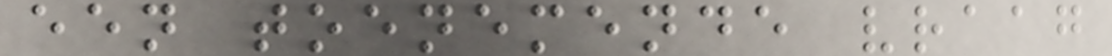een toenemende vraag
